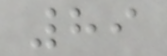89
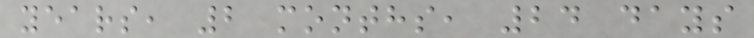years, 2 months, 24 days
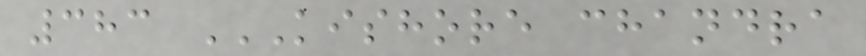383 KISHORE CHANDRA
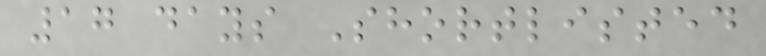17 days Shortlisted
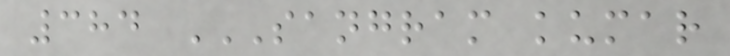384 SANGRAM KUMAR
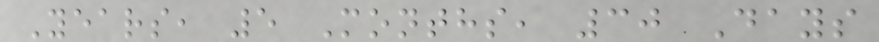Years, 5 Months, 30 Days
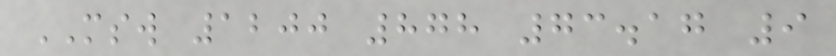MSW 1200 878 73.17 9
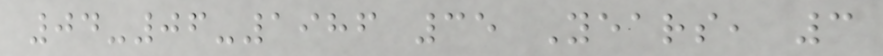04-06-1986 35 Years, 3
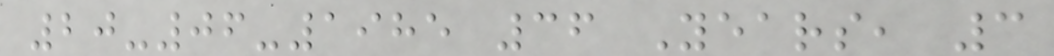20-06-1985 36 Years, 3
